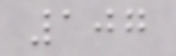107
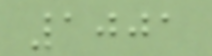1001
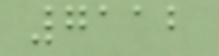7112
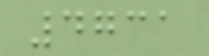4731
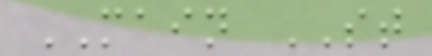MAIN ST
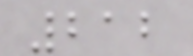212
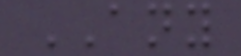ANY
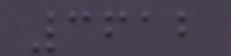3612
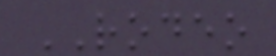RODEO
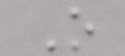O
